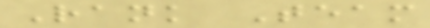Rank Team
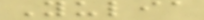Yulia
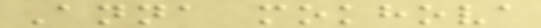Anna mokhova
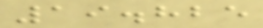19.825
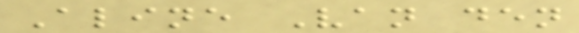Aline Van den
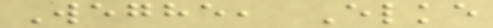Weghe, Elke
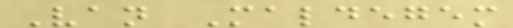Van Maldegem
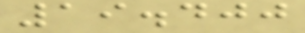19.400
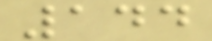144
